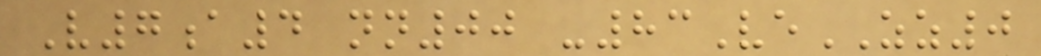V7a4 nn00 -83VeZZ0
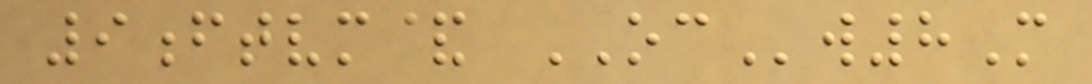9ftvm& OCw8M
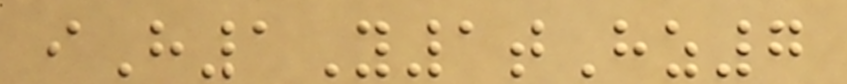iH1Y1tHz7
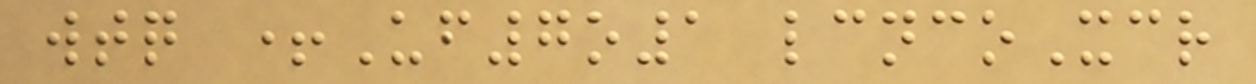wtq +Uf7o1 lcncoXcr
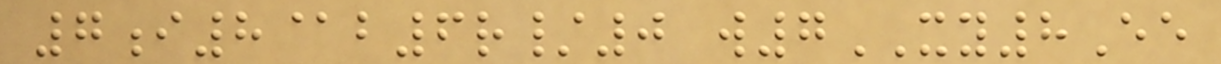7i8@b6r/0 w7XY8Ee
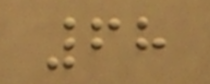68
